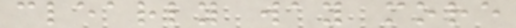clearly way more
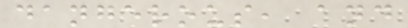dangerous, and
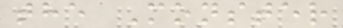the Monster
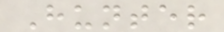Hunter
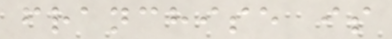franchise is
